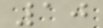10
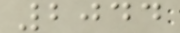2044
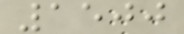1500
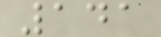141
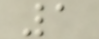1
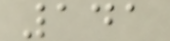141
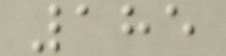185
